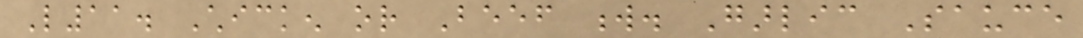L11. Chicken or Beef w. Garlic Sauce
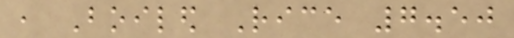, Boiled Rice 7.50
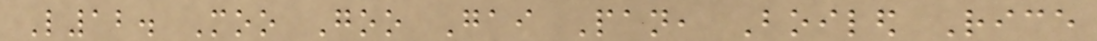L12. Moo Goo Gai Pan, Boiled Rice
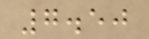7.50
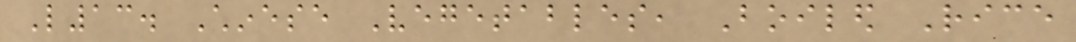L13. Chinese Vegetables, Boiled Rice
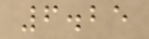6.25
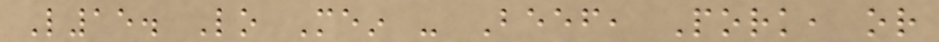L15. Lo Mein - Beef, Pork, or
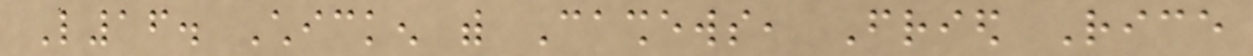L16. Chicken with Cashews, Fried Rice
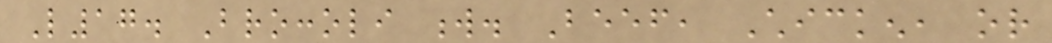L17. Broccoli w. Beef, Chicken, or
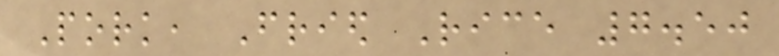Pork, Fried Rice 7.50
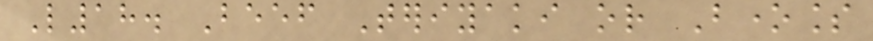L18. Beef Teriyaki or Boneless
